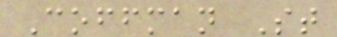Coffman St
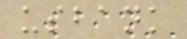usbank
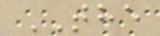THE
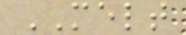MELT
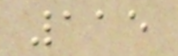115
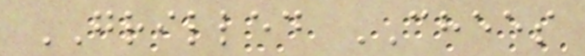GRILLED CHEES
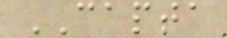CAPTA
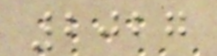2027
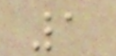1
